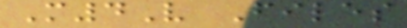M4V Files
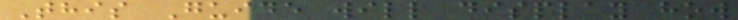This Guide will display how
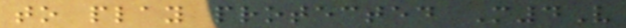to play protected M4V
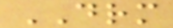DRM
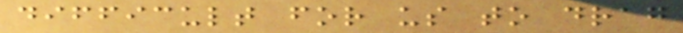difficult for us to drag
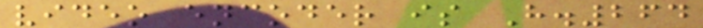video encoder is H.264
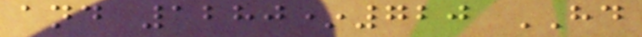and 1280*720 HD
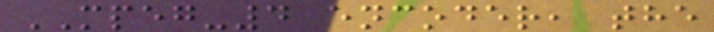MPEG-4 encoder, the
